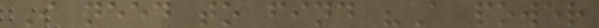I need to find "A power
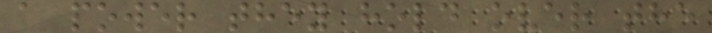a power they hold over the
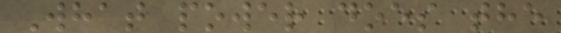What power does the
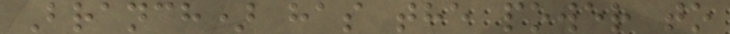Branch) has the power to
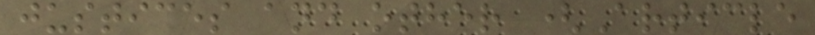justices and other (Article
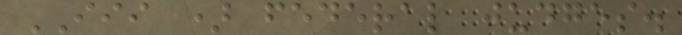III ) federal judges.
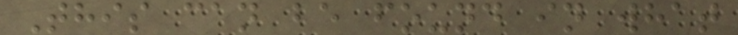This can be found in what
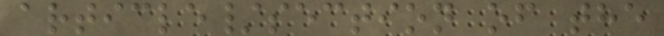article/section of the
